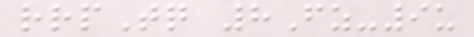rrpTq 8Fz-9u
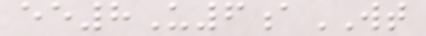ee8U6aWT
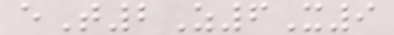eT2Z6X9
